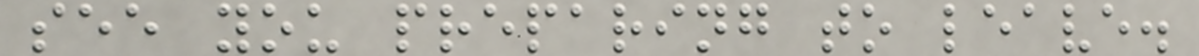see you preparing to leave.
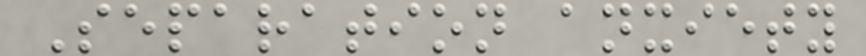Separation anxiety
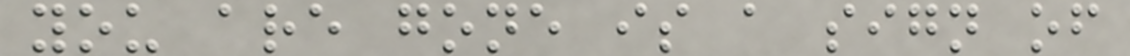you are gone is a sign of
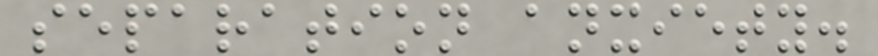separation anxiety.
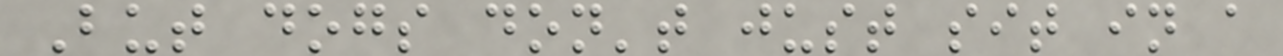But dogs don't just sit in a
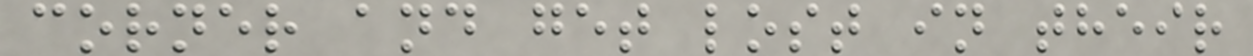corner and get lost in their
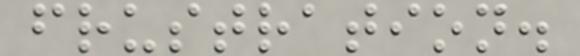frustration.
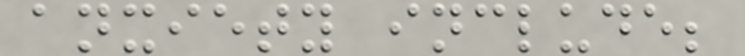anxiety include;
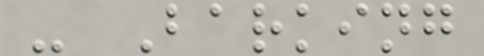- Barking
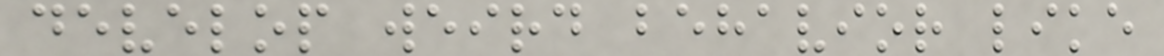develop weird behavior like
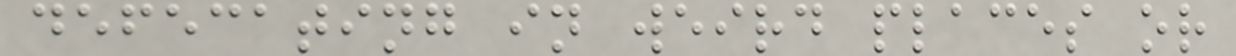defecating in weird places or
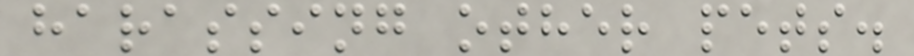harassing other pets.
